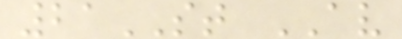21ST AV
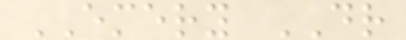EMERY DR
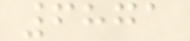6871
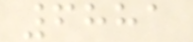6881
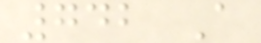742 A
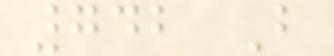742 B
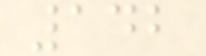142
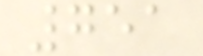751
